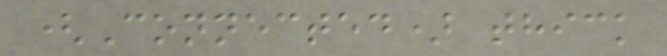(Connected) thick
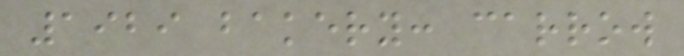1929 bakery: carrow
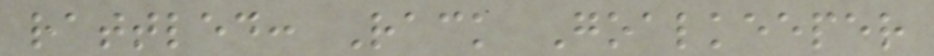rattled: Rack Goalkeeper
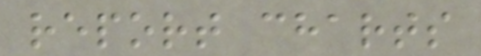report charts
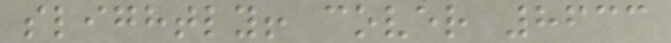slightly! cover 8633
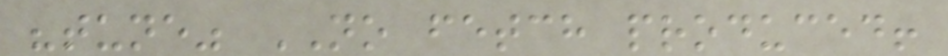"tune" NO fetch produced!
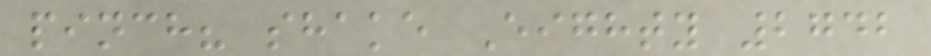pinch? shake Eighty 2742
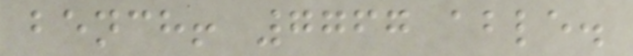bench! 7767 able.
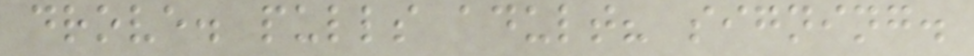drove. pulls adult? signing.
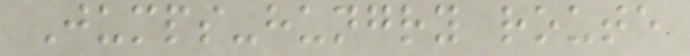Jumps-hungry route
